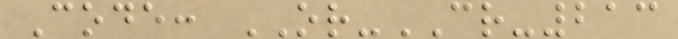Code: OR-CR-213
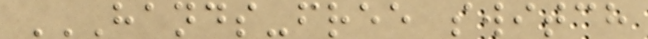HANDS-FREE SWITCH
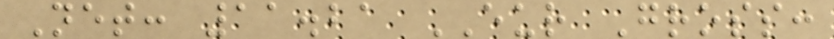Net: 11.21 EUR Gross:
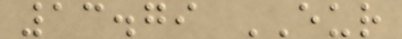13.79 EUR
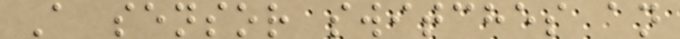A sensor switches an
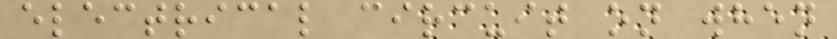electrical circuit on when
